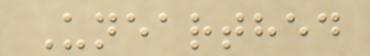Unearthed
